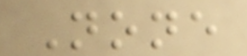None
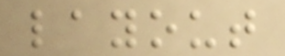layout
